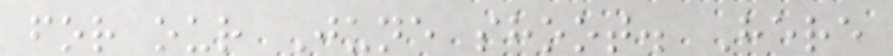for our June shoot. Here
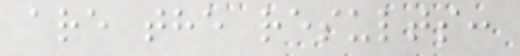are the results:
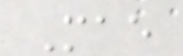Mae
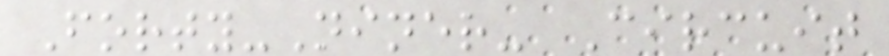Forty-Niner- Circuit
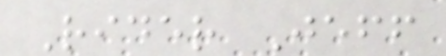Rider Jeff
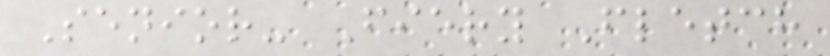Senior- Fiery Fletch
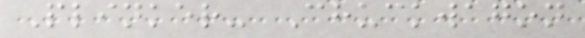Plinker- Chuckwagon
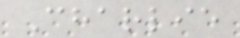Charlie
